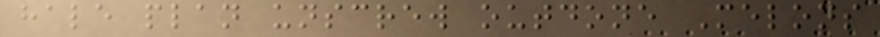hale plan unscrew outdone Melons
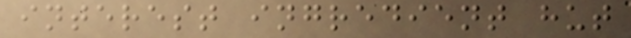interest ingredient hut
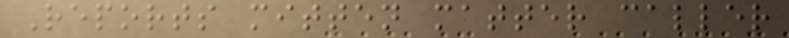Reports mitten matter caller
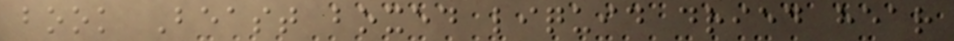book Beast boxed liquid dried hear
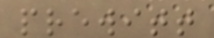prewitt
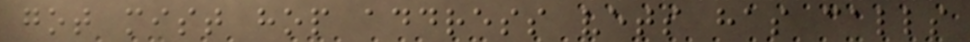got mist hop address vets has calls
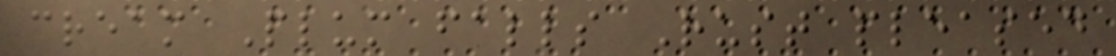cream Plum falls Rust pleased
